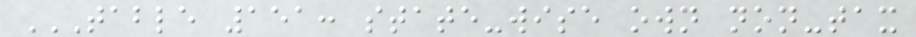TABLE 151: STATE-WISE OWN NON-TAX
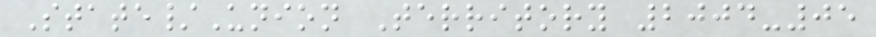State/Union Territory 2004-05
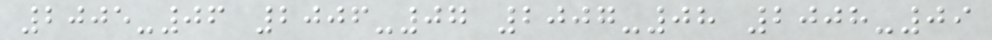2005-06 2006-07 2007-08 2008-09
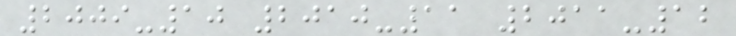2009-10 2010-11 2011-12
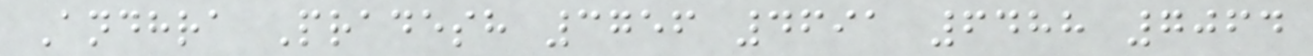Andhra Pradesh 3756 4691 6488 7064
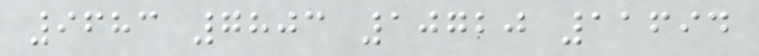9683 7803 10720 11694
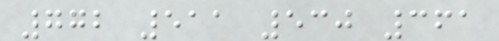772 511 530 361
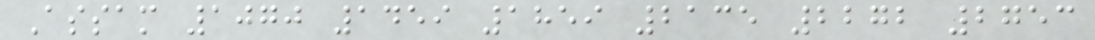Assam 1070 1459 1859 2135 2272 2753
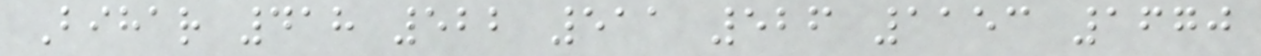Bihar 418 522 511 526 1153 1670
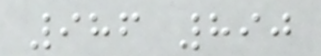986 890
